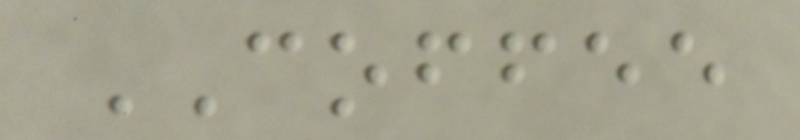COFFEE
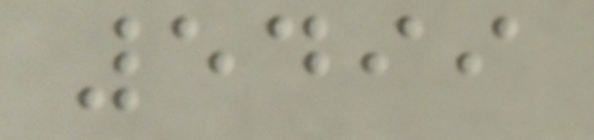5499
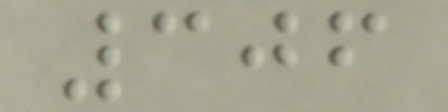306
